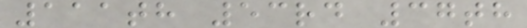111th 53rd 37th
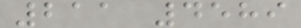211 4589
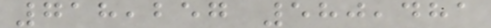718,257 580,481
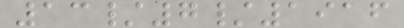13/7/1916
